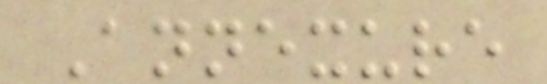Annexure
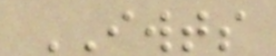IWTS
